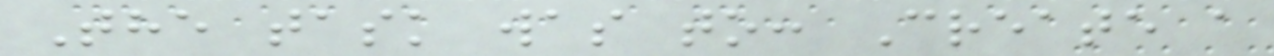The task was to: Create a
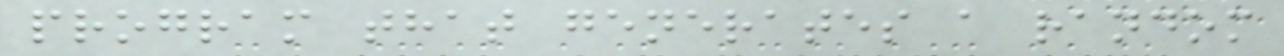program that generates a random
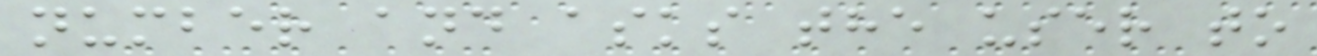number and asks the user to
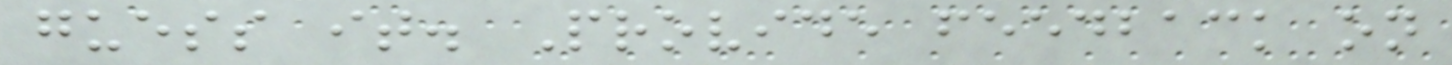guess it. Provide feedback on
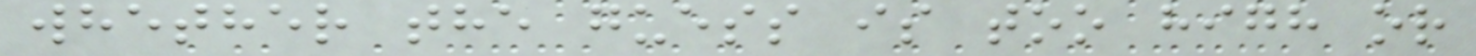whether the guess is too high or
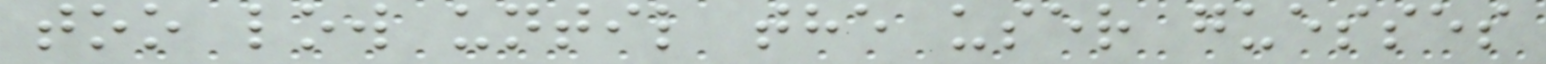too low until the user guesses
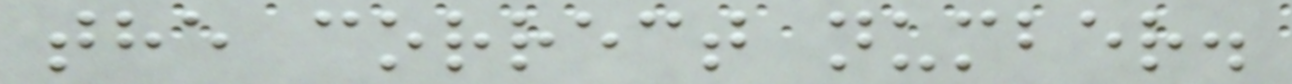the correct number.
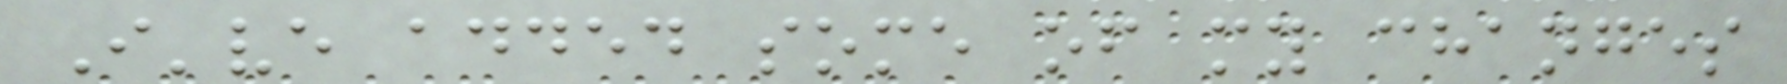I've added some of my changes
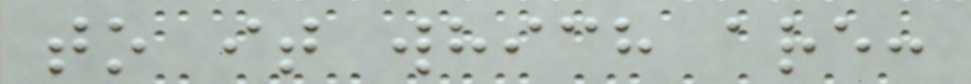to it which are:
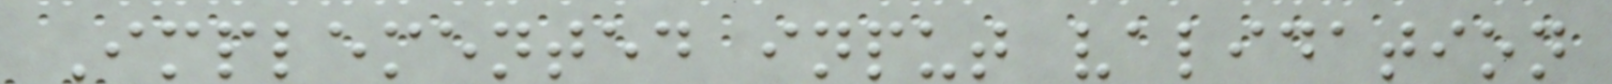Implemented input validation
